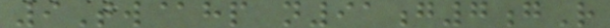9Tw@hp n91g7gR
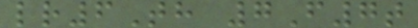lr6Th 7F7t
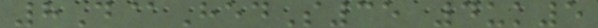8D@HedS35 4uk5
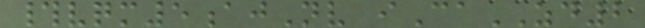#vqm5ajNv iCaZD2
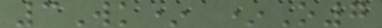3Wk* *O7
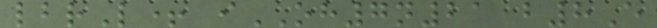lbrL+ iOH7n21 b8E
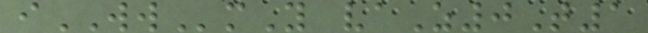iWWmY vaZ0T1
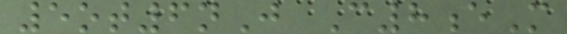5ot6nJ C8eM
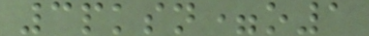3pksn=o1
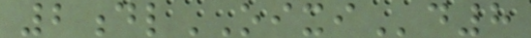2dlOIXId8
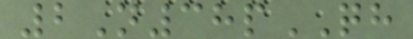2N38pQH
